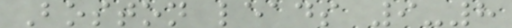Boston leads 9-8
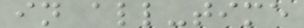in all-time
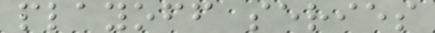playoff series
